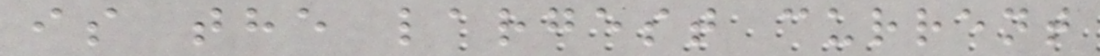is the largest current
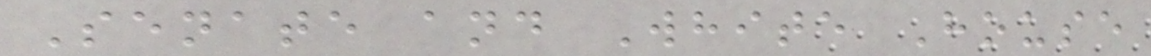Senate and White House
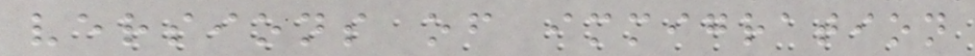versions of immigration
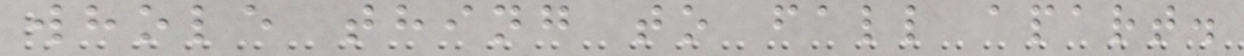whole thing to fall apart.
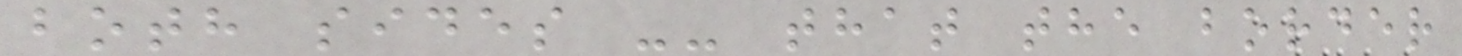both sides -- that the border
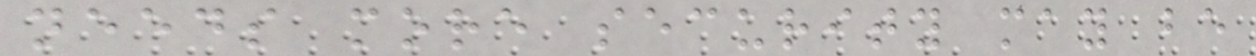needs more security may be
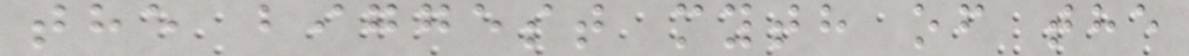the biggest myth of the
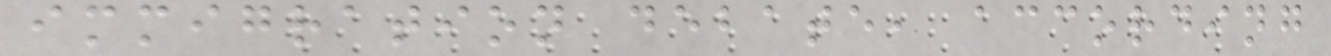immigration debate, according
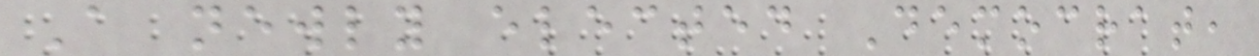A newly elected Democrat,
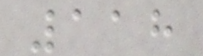118
